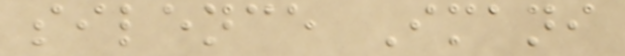silence Imani
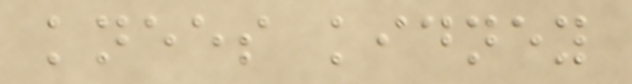knees kidney
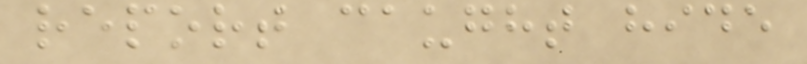report caught hide
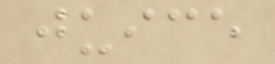juice
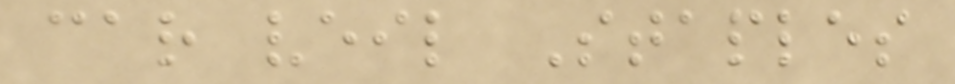car veil Staples
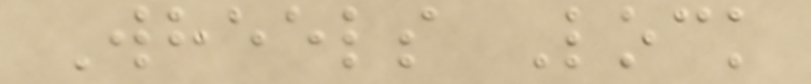Wheels Lock
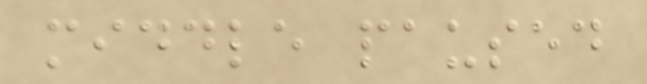middle paused
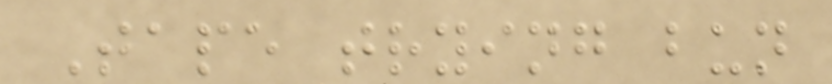Tape trying bun
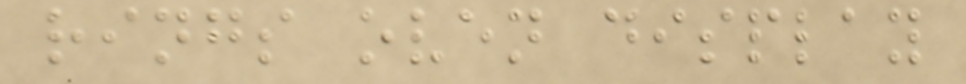rings oven display
